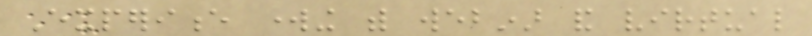Experience working with webinar and virtual
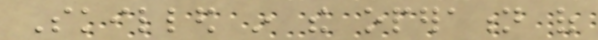Skilled in the operation of
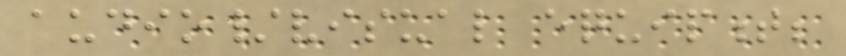audio/visual equipment;
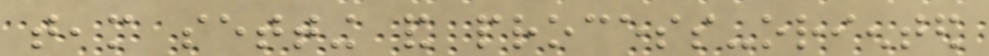team setting and process-oriented
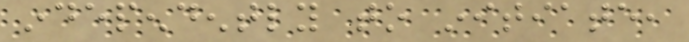independently to initiate,
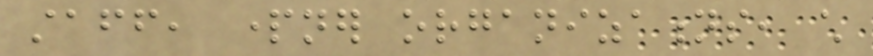staff, partner organizations, child
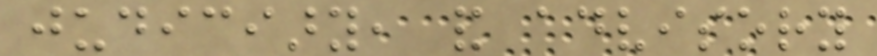judiciary, and advisory
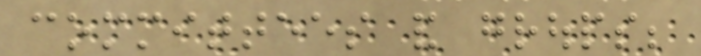committees and groups;
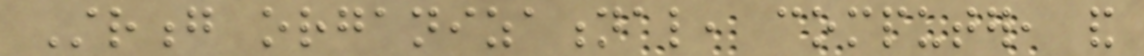Strong organizational, computer, and
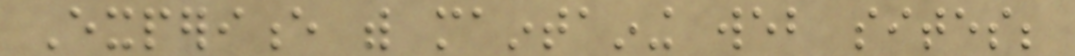Experience with maintaining web sites;
